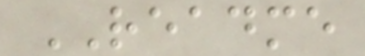README
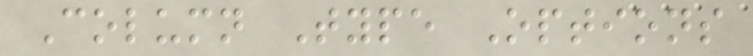Column Type Options
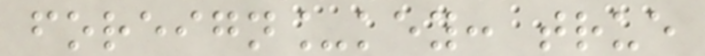foreign_key: true
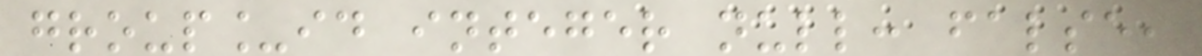group_id integer null: false,
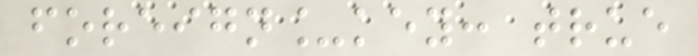foreign_key: true
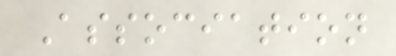Association
